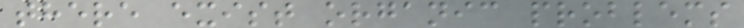there exist organic problems
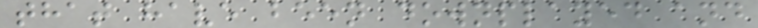that have been downplayed and
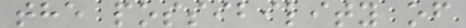the possibility of
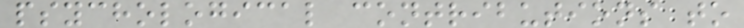psychological contributions to
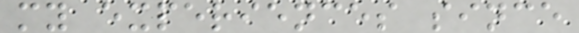my experiences since
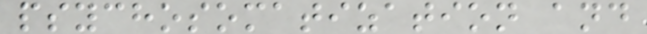psychosomatization and
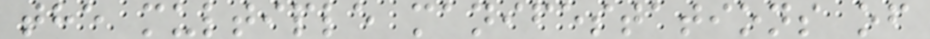the multiple manifestations of
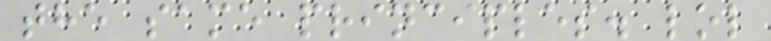the same principles. lol
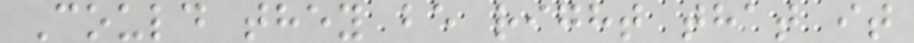Could they be right that it
